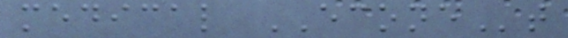medical ECONEt
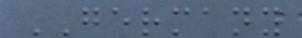GERMANY
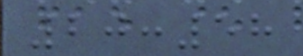20:58
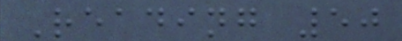Reading 50
